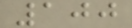100
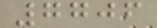7706
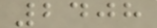2408
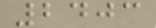2403
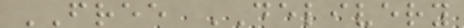FREE DELIVERY
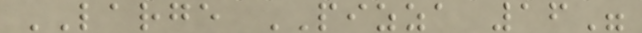LARGE PIZZA 16"
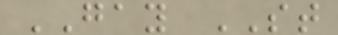GAY ST
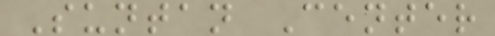Suntan Center
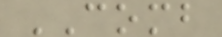COMB
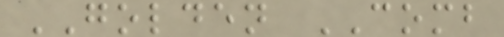GOLDEN COMB
